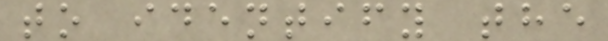to identify the
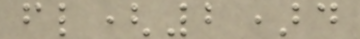fl(2)d
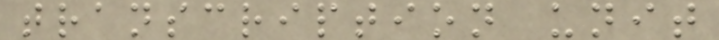transcription unit
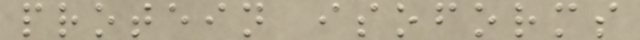protein isoforms
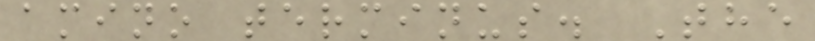amino terminus. The
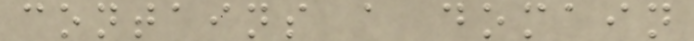contains a domain
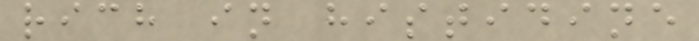rich in histidine
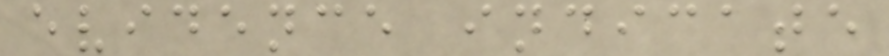evidence indicate
